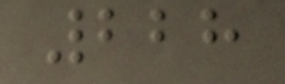228
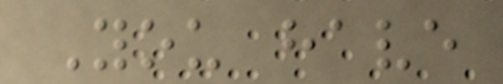You have
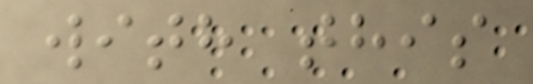with this
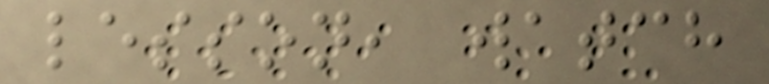lesson, watch
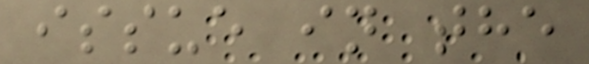issue in the
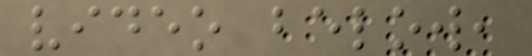video below,
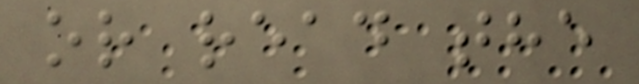or read the
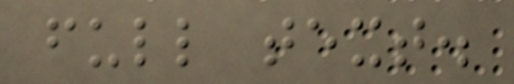full text.
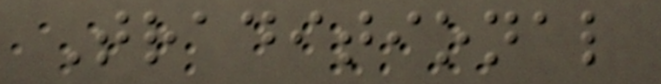Traditional
